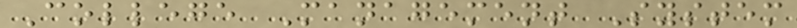College Management System
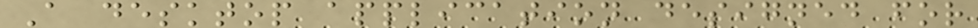A desktop application designed for
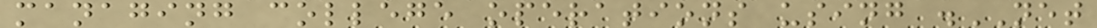managing college operations using .NET
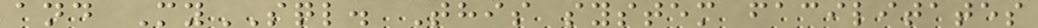and MySQL. This system facilitates
